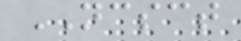NCSCT
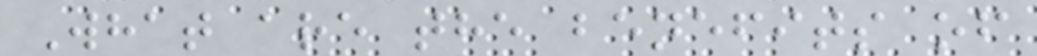What are the benefits of
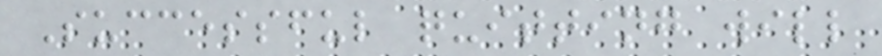Successful quitting will
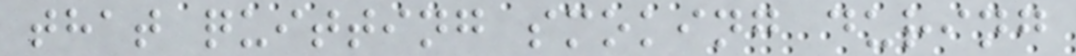that quitting smoking during
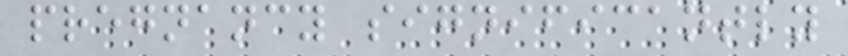pregnancy significantly
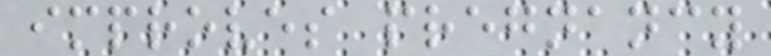improves pregnancy
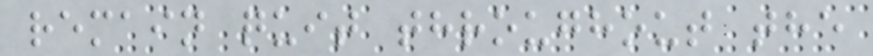remain quit throughout the
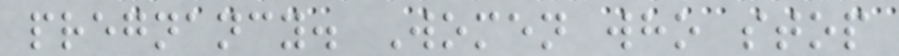pregnancy. Women who stop
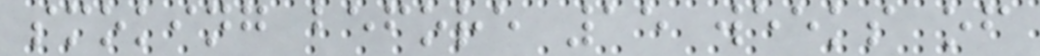smoking before 15 weeks of
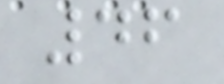46
